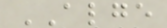ALGE
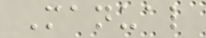Manual
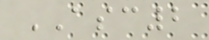ASC2
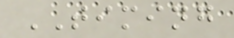TIMING
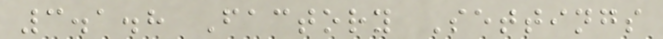3.1.8 Factory Settings
